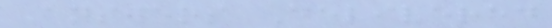Answers Delivered
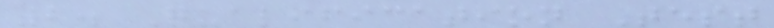2. Qualification Test
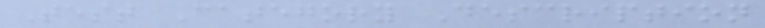Test Category Description
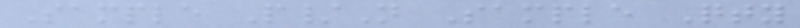Sample P/N Sample Qty
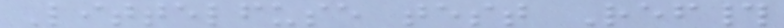Littelfuse test Ref#
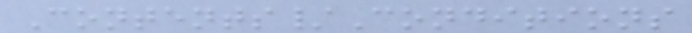Contents/Conditions
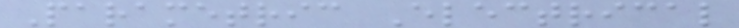Parametric Electrical
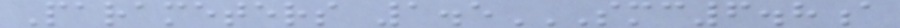Parameters 1.5SMC6.8A
